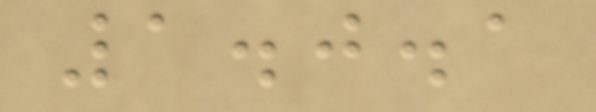1.0.1
